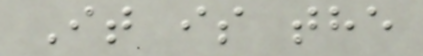It is the
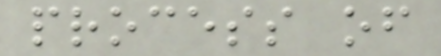process of
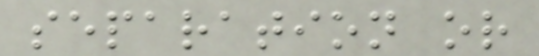separation or
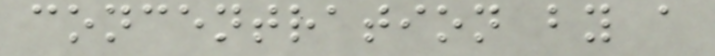concentration by a
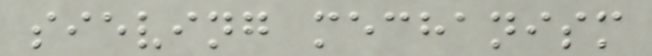sieving mechanism
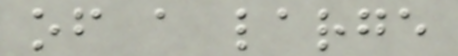of a large
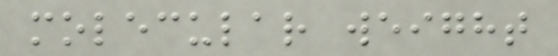molecular weight
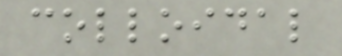colloidal
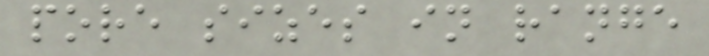pore sizes in range
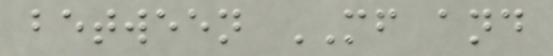between MF and
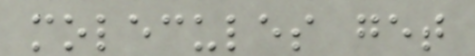molecules get
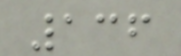136
